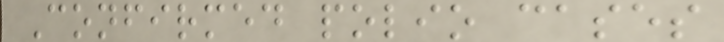Confirmed polio cases
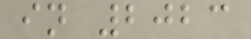in 2023
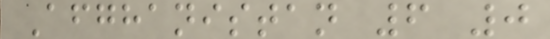Afghanistan 6 0
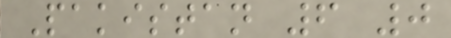Pakistan 6 0
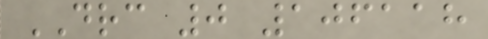DRC 0 106118
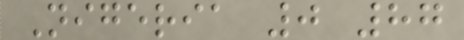Nigeria 0 87
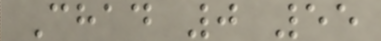Chad 0 55
